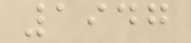1947
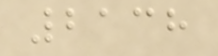2138
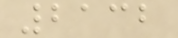2132
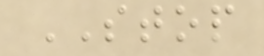STOP
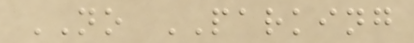NO PARKING
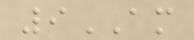9AM
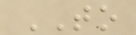TO
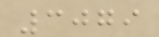3079
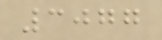3077
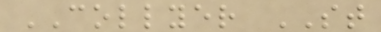COLLYER ST
